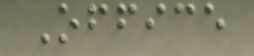Office
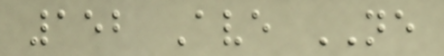152 Ave NE
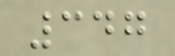347
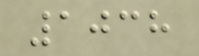1038
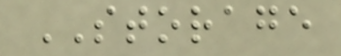STORAGE
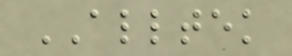ALLTEK
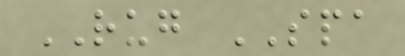RUG SPA
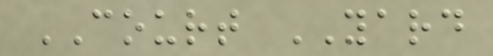COURT YARD
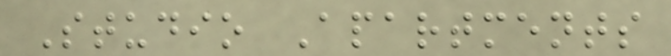Studio Apartments
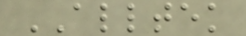ALLTEK
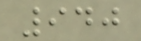940
